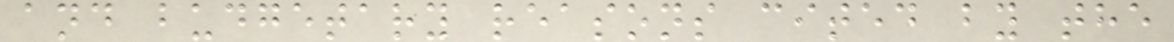and budgetary reasons cited by the
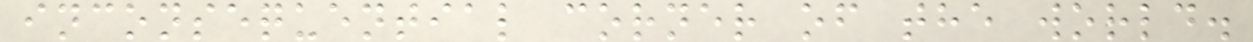inconsequential corner of the world.
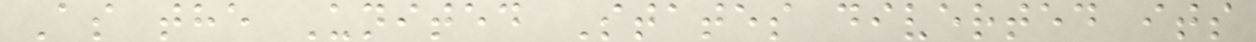As the United States diverted its
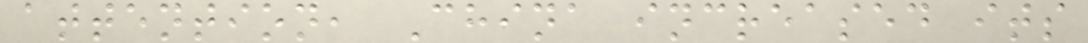attention, China increased its
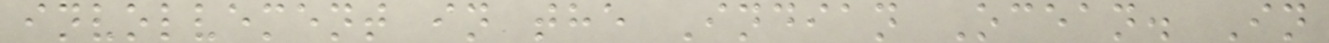involvement in the Indian Ocean. In
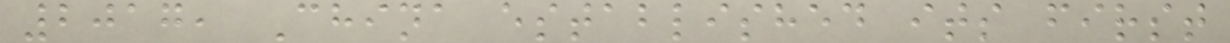2017, China established its first
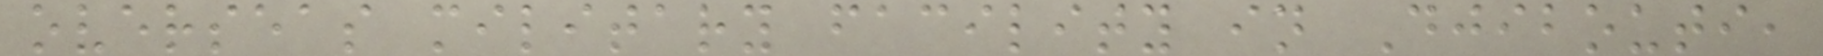overseas military facility in Djibouti,
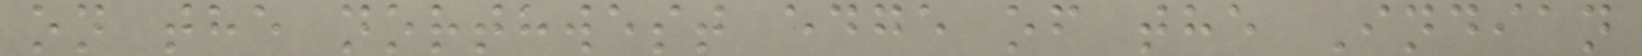on the northwest edge of the Indian
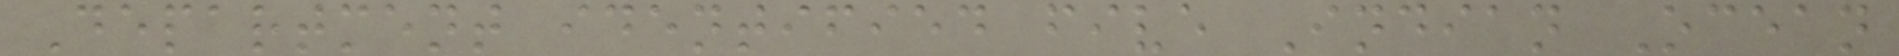Department identified five Indian Ocean
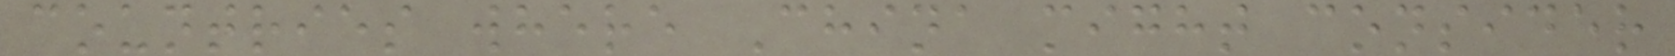countries where China might consider
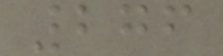276
